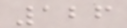126
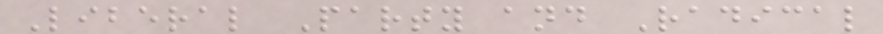Liberal Party and Radical
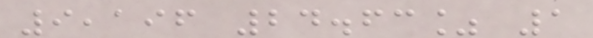9,196 24.63% 1
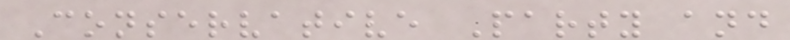Conservative Party and
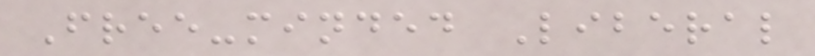Free-minded Liberal
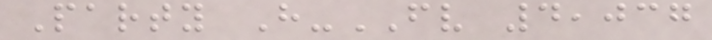Party H-FV 4,037
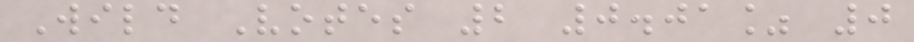Wild Votes 2 0.01% 0
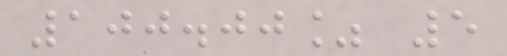100.00% 5
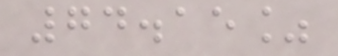74.15%
